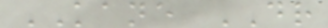KANE DR
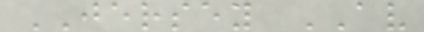JERSEY AV
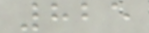825
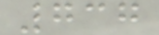737
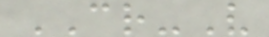CR-V
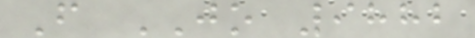F JO 9882
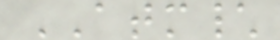ATM\
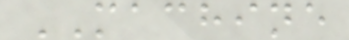MACHINE
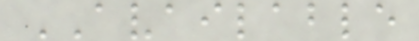AVAILABLE
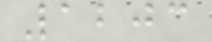1203
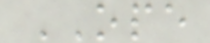OPE
